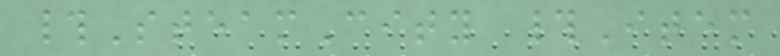#SteamCity #Item
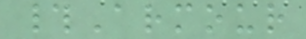#Armour
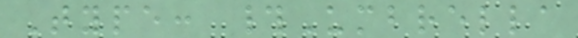Type: #Umbrella
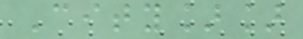City]]
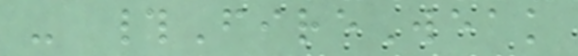- #FireWeak
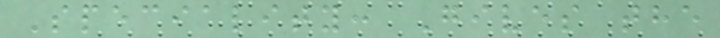Speciality: Gives the
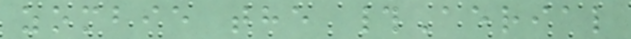zombie the #Aerial
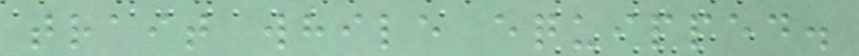trait while equipped.
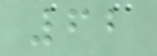62
